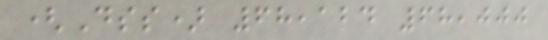(Dss) 68,124 68,000
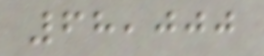68,000
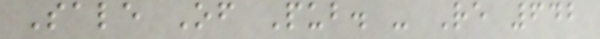Sale Of Pub. - Re 642
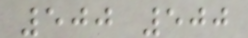500 500
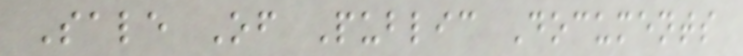Sale Of Public Documents
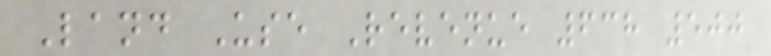Land Use Revenue 638 500
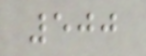500
